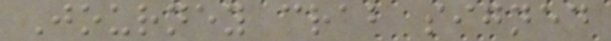Journey crab signed
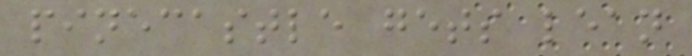pinecastle gets lean
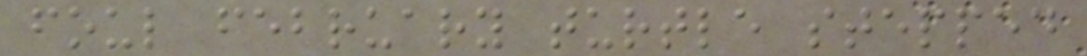foul february turtle stepped
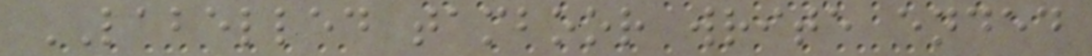LABELLED tamboor write ended
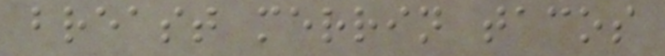breast merrin tacos
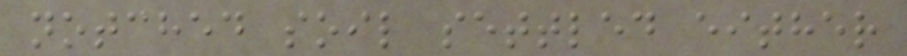notched soil settled either
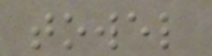towel
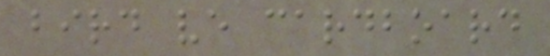bird ve cardboard
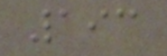193
